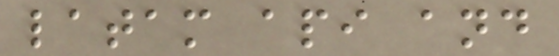latam api and
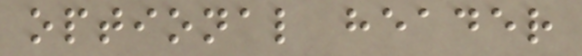optional header
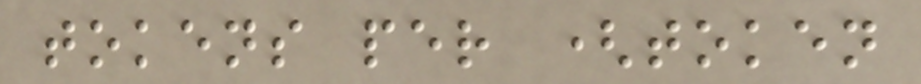tokens per (token
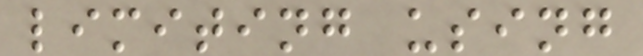limiting using
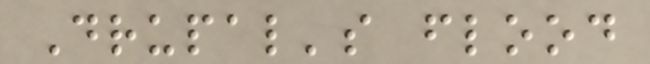Drupal's flood
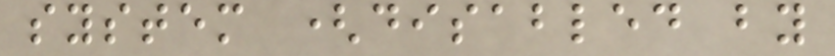system (disabled by
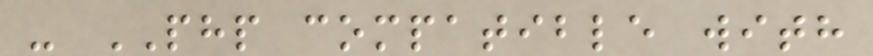- PHP compatible with
